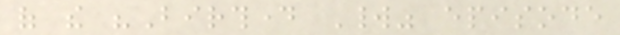of the "Birthday World" episode
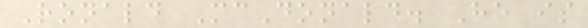Ronald McDonald. He is
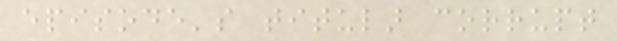episode's titular corrupt
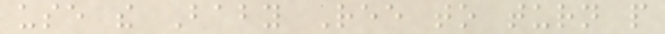use the Baby Ree to turn people
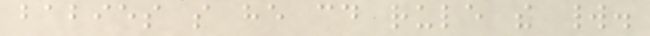babies so he could rule the world.
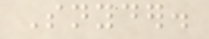Snyder.
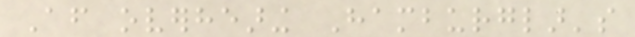After overhearing Hamburglar's
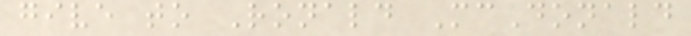give to Ronald McDonald
